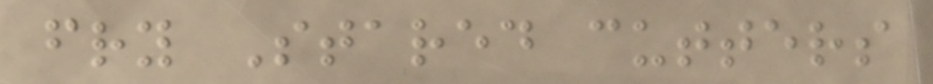fry Stared cutters
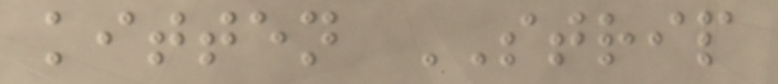kitten STRIP
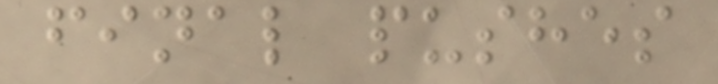final pushes
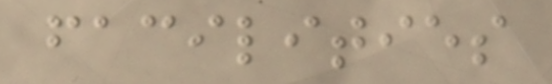facilities
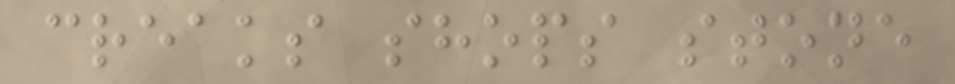creaks shops stone
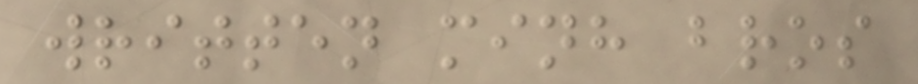written minh bros
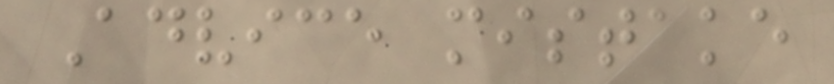Advice mistake
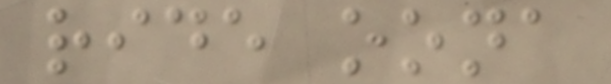ride oona
